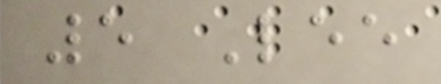5 Lee
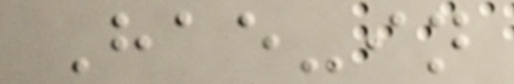Hae-in
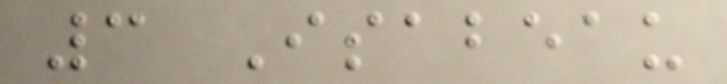3 Isabeau
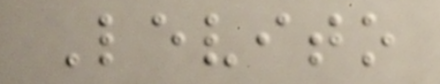Levito
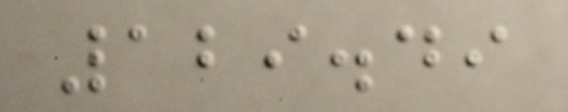129.49
